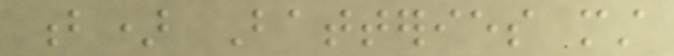b) Batteries must
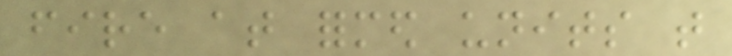fire at formed units that
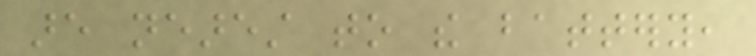are nearest to the battery,
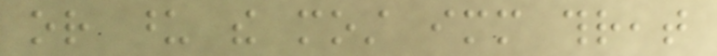or upon the most immediate threat
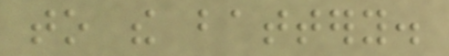to the battery.
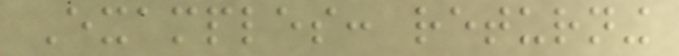Examples: returning
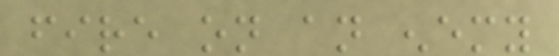fire on an enemy
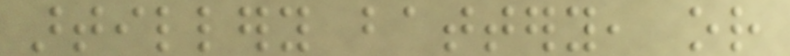artillery battery, or
